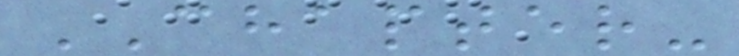CHAPTER-
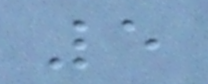5
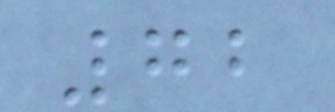72
